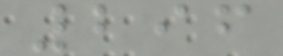296
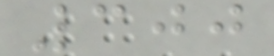300
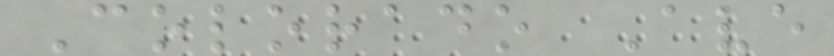Colorado Ave
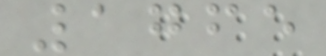1765
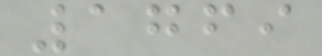1769
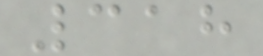318
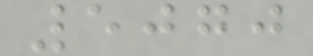5070
